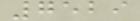7529
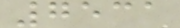7531
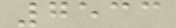7533
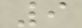9
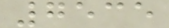7535
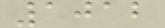1012
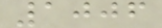1006
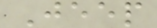Jeep
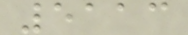5113
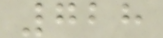728
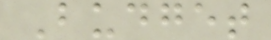Budget
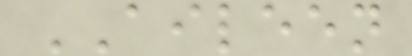AILEEN
